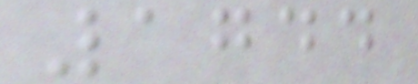1744
